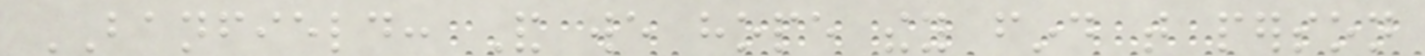BANFIELD: And we hope they find that person
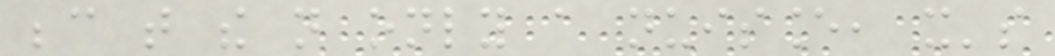because that the not only a nuisance, it's
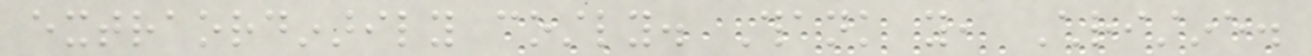extraordinarily costly. Thank you, Christine.
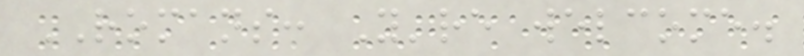ROMANS: You're welcome.
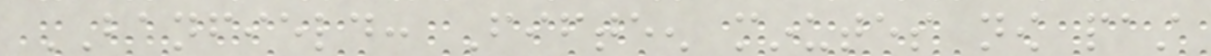BANFIELD: Fifteen minutes now past
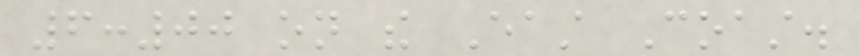6:00 on the East Coast.
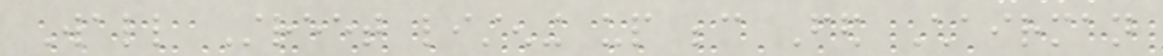Wall Street listening up because Fed Chairman
